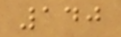140
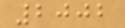2002
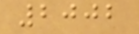2002
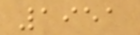1951
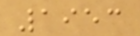1953
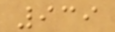939
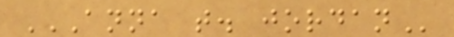ANNA T. JORDAN
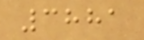3881
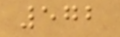572
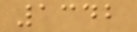1342
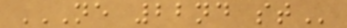NE 22ND ST
